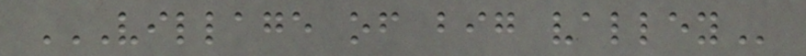VILLAGE OF BIG VALLEY
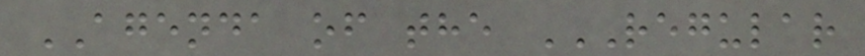AGENDA of the REGULAR
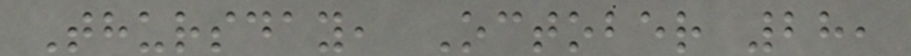Thursday, October 28,
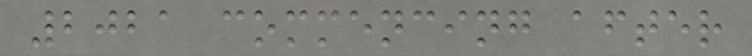2021 commencing after
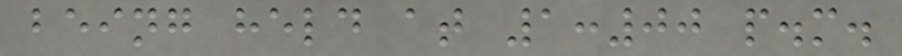being held at 1:00 p.m.
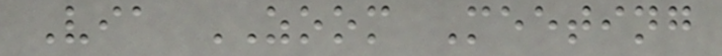Via ZOOM Meeting
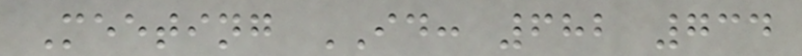Meeting ID: 682 734
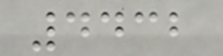4432
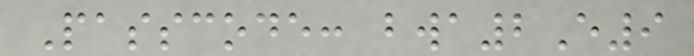Passcode: bwa2E9
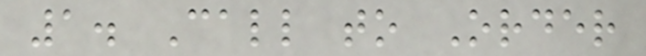1. Call to Order
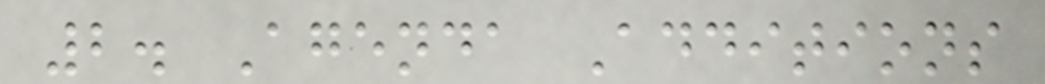2. Agenda Additions
